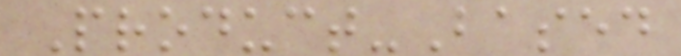Product-Based
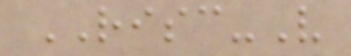RISC-V
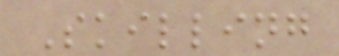Skilling
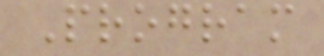Program
